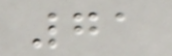71
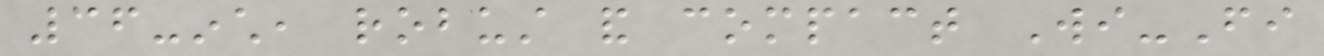36-inch, robust and compact Wi-Fi
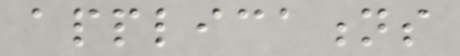applications
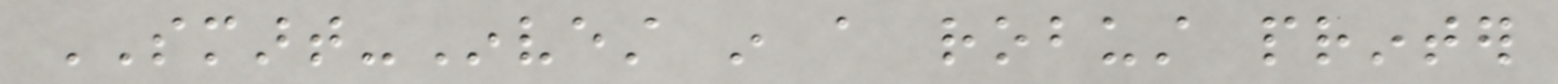SMART-Invest in a robust printer
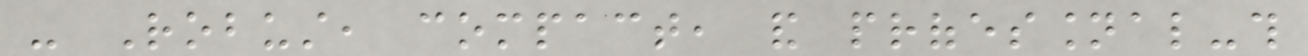- Robust, compact, and professional-this
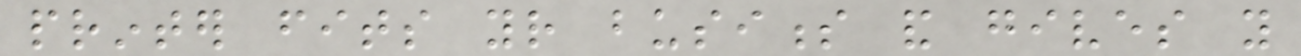printer fits your business and gives you
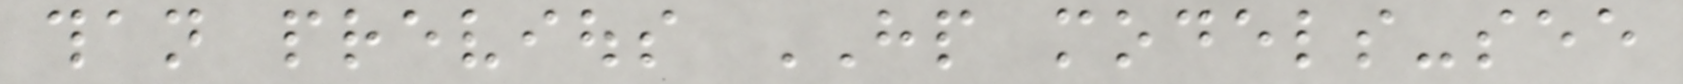than previous HP models-see
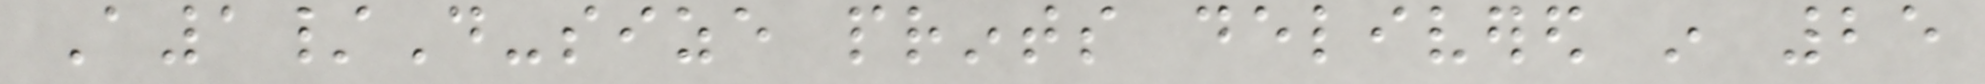A1/D-size prints delivered in 25
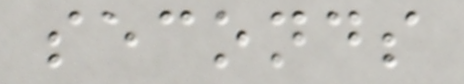seconds
